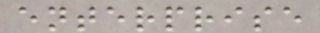enterprise
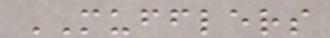MUFFLERS
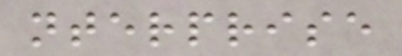nterprise
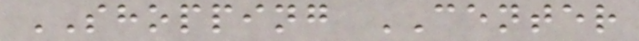SHOPPING CENTER
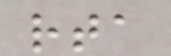rta
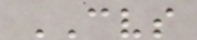CVS
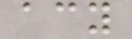acy
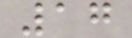17
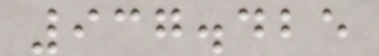937.425
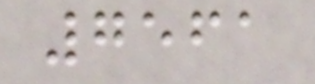7561
